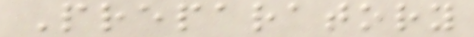Preparatory
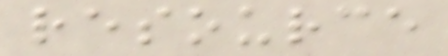resource
